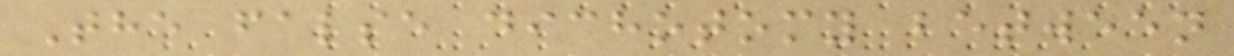The false dichotomy between
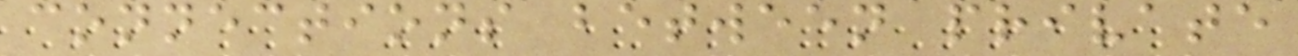connections between private
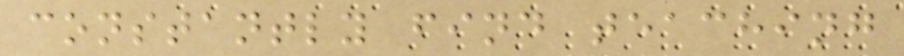constantly find teaching
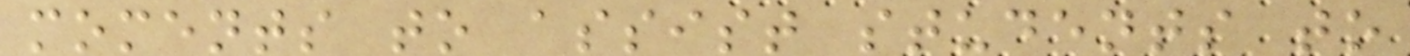moments to assist students to
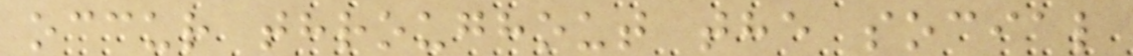occur throughout the social
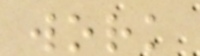work
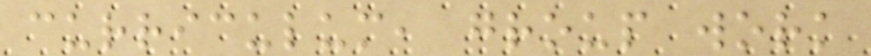curriculum, group work
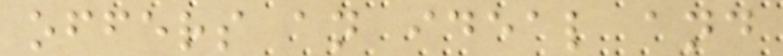offers an ideal and
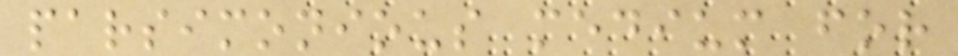parsimonious medium for
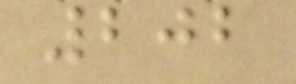202
